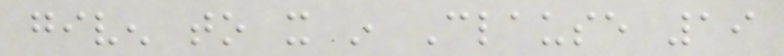given to it in Clause 19
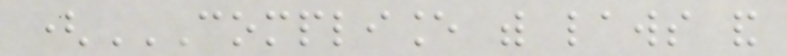(COMPLIANCE WITH LAWS AND
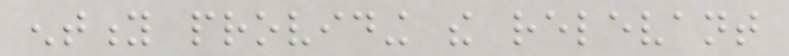entity providing the relevant
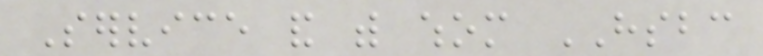Service and with whom HSBC
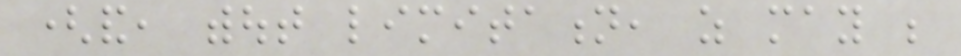(and, without limitation, as may be
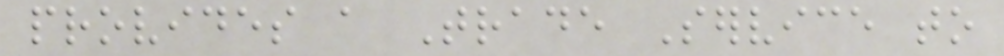provides a Trade Service to
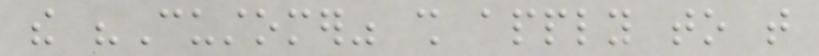the "Customer" shall apply to that
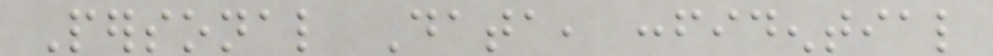Personal Data, confidential
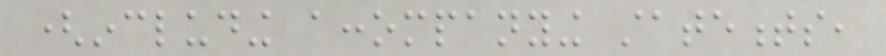(including accompanying statements,
